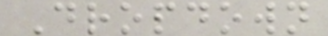Dropdown
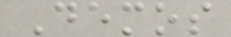Demos
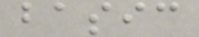basic
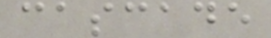cascade
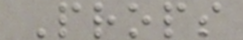Props
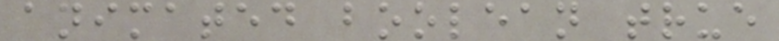animated boolean true
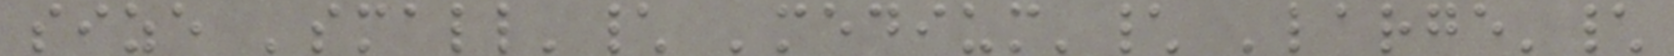size 'small'\ 'medium'\ 'large'\
